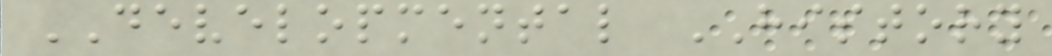DEVELOPMENTAL HISTORY
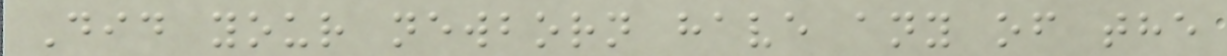Did your newborn have any of the
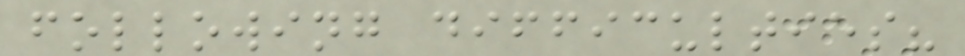following difficulties?
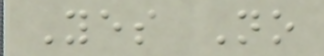Yes No
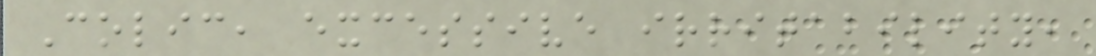Colic, excessive irritability,
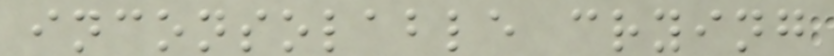inconsolable crying
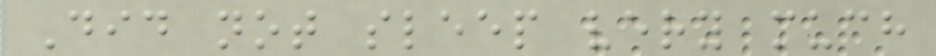Did not sleep very much
